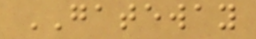GATEWAY
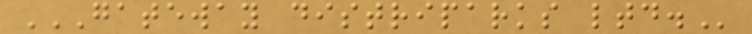GATEWAY DISTRIPARKS LTD.
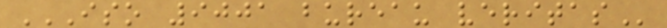ISO 9001 BUREAU VERITAS
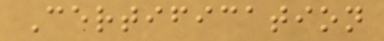Certification
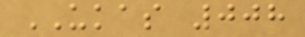UKAS 008
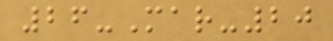26-Mar-20
